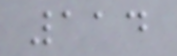114
